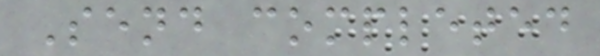Send completed
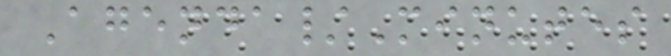Agenda/Minutes
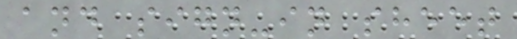and sign-in sheet
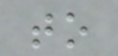to
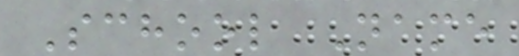School Name
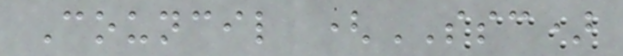Council (SSC)
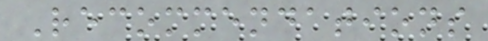Recommendations
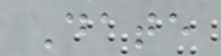Date
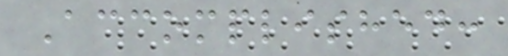Accomplished:
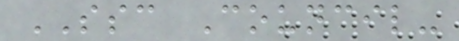SSC Council-
